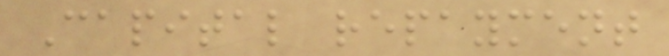Capital repayment
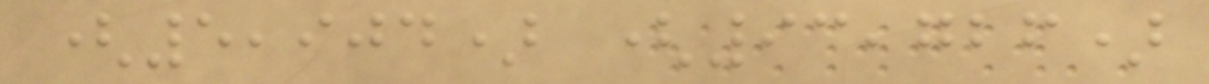(5,904) (93,726)
